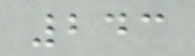243
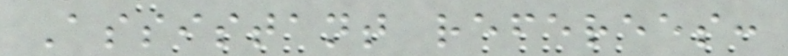Assistant referees:
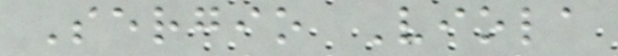Sergio Viola
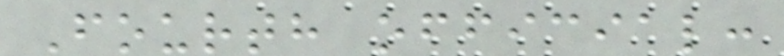Fourth official:
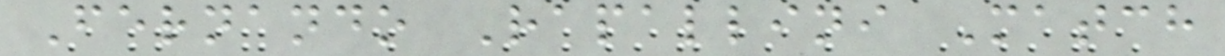Fernando Rapallini Match
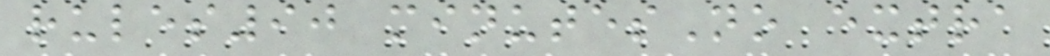rules90 minutesNo extra
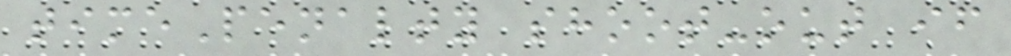timePenalty shoot-out if
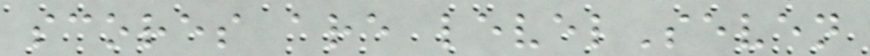scores are levelSeven
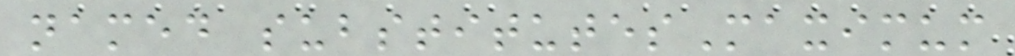named substitutesMaximum
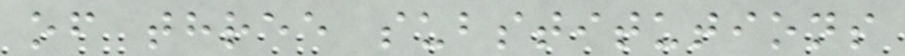of three substitutions
